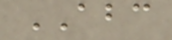ABC
